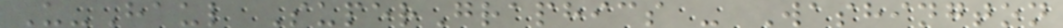U-Haul SuperGraphics - Washington
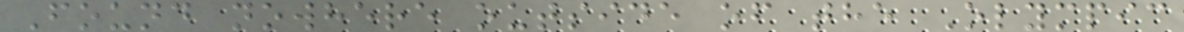Found nowhere outside of the Olympic
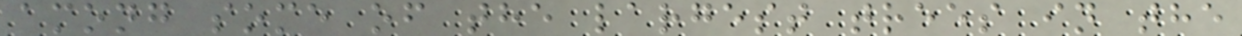among some of the largest trees in the
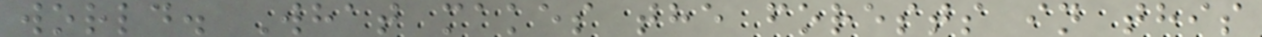world. What makes the forests in this
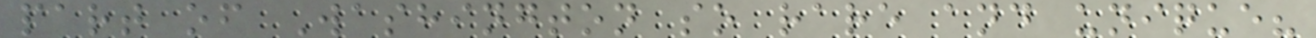part of Washington so rare and unique?
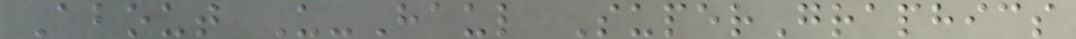About U-Haul SuperGraphics
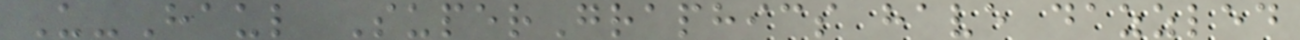U-Haul SuperGraphics have dazzled
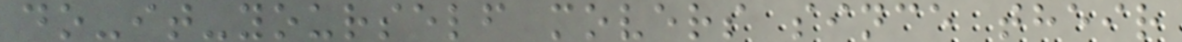do-it-yourself movers since their
